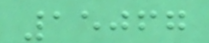15067
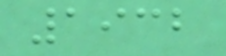1932
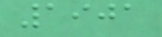1901
